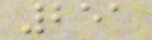251
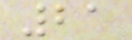21
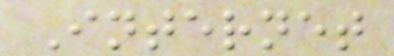Internet
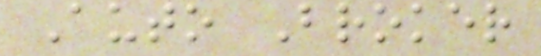Auto Broker
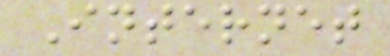Internet
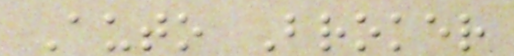Auto Broker
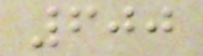600
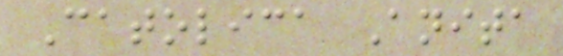Catolica Anita
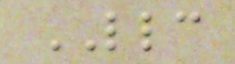LLC
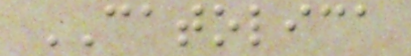CATOLICA
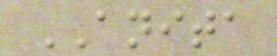ANITA
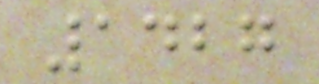1427
